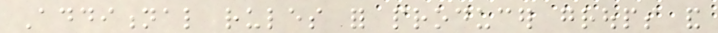Additional rules for producer groups and
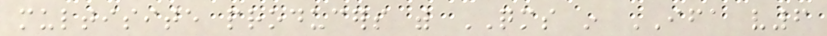multisite producers with QMS in IFA v6
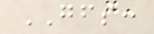GFS:
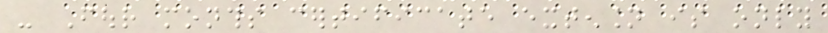- Four months certificate extension is only
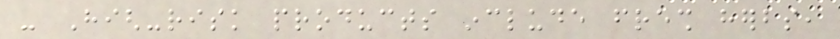- High-risk products include fresh herbs,
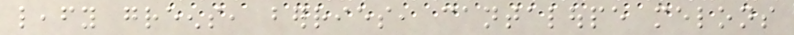leafy greens, berries, cantaloupe melons
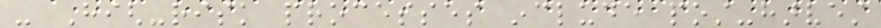- High-risk processes include post-harvest
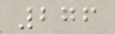276
